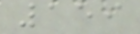159
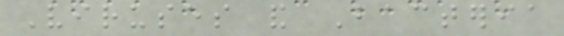Viruses and Bacteria
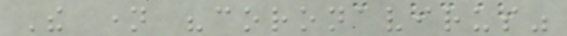The name "coronavirus"
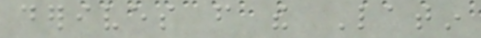derives from the Latin
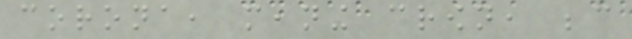corona, meaning crown, because
